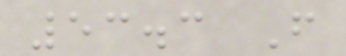53.3 F
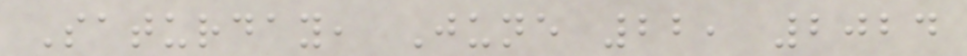Saturday, June 22, 2024
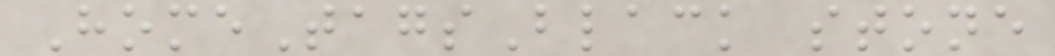HomeTagsBlack stone
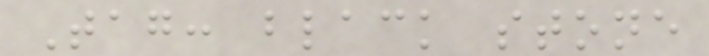Tag: black stone
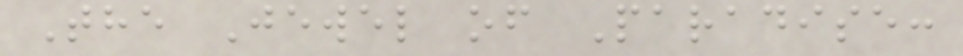The Jewel of Paradise:
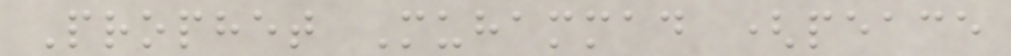Prophet Muhammad (peace
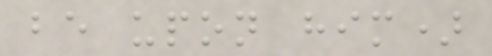be upon him)
